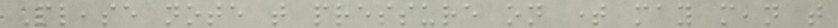Please note that pressure on time may mean that
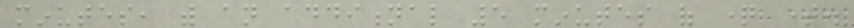minutes, with an additional 5 minutes of question time.
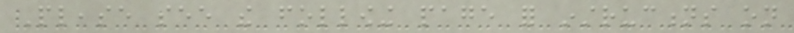Please see the following page for instructions on
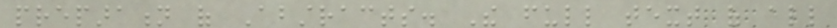preparation of Abstracts. The full text of all
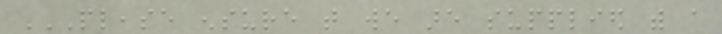PLEASE ENSURE THAT WE ARE SUPPLIED WITH A
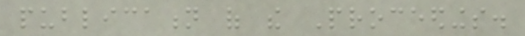publication of the Proceedings.
